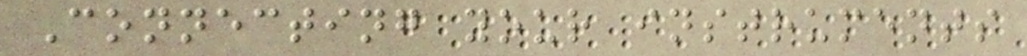Connecting your instruments
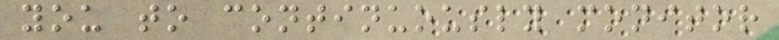you to continuously monitor
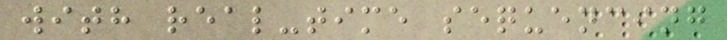with real-time sequencing
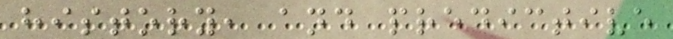history, and predictive
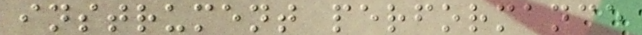instrument performance
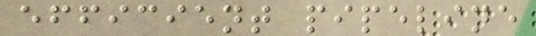efficient pipeline
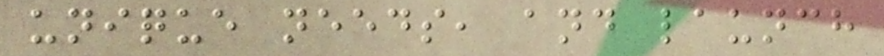unique needs, and launch
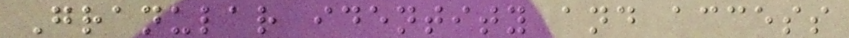Granular identity and access
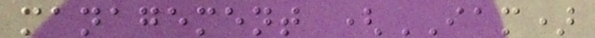management (IAM)
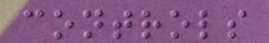controls
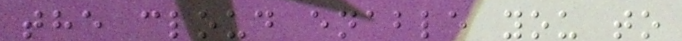the cloud enable you to
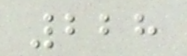228
